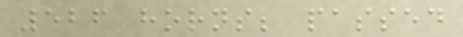526 horns; passed
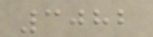3082
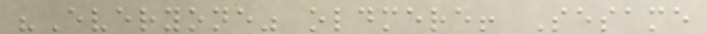"Everyone" oldmere! Sesame
